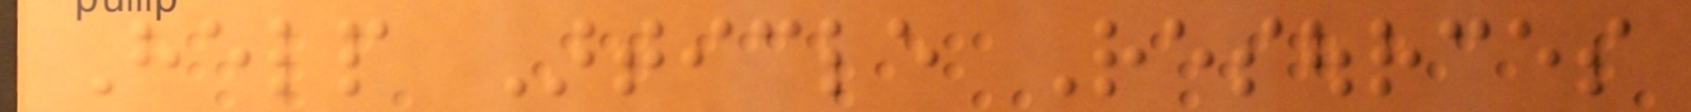Help Article Resources
